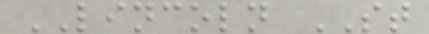LINCOLN ST
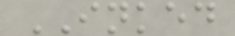INKED
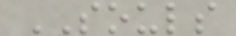SOULS
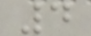4
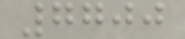7700
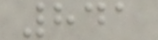841
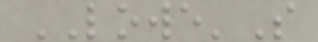LOWE'S
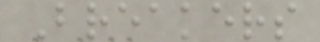Breakers
